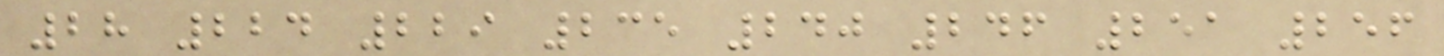28 224 229 235 240 246 251 256
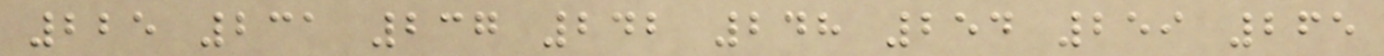225 231 237 242 248 254 259 265
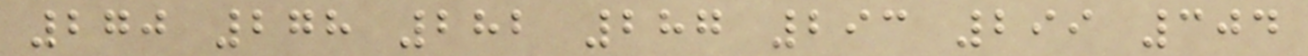270 278 282 287 293 299 304
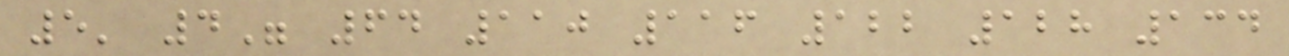5' 4" 64 110 116 122 128 134
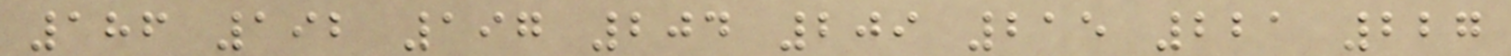186 192 197 204 209 215 221 227
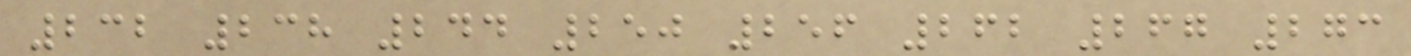232 238 244 250 256 262 267 273
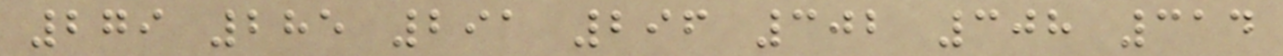279 285 291 296 302 308 314
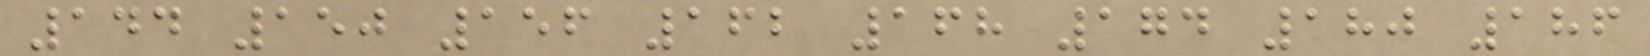144 150 156 162 168 174 180 186
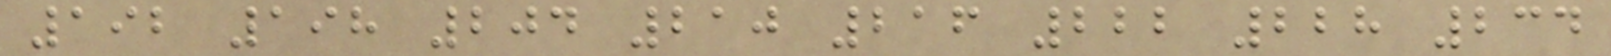192 198 204 210 216 222 228 234
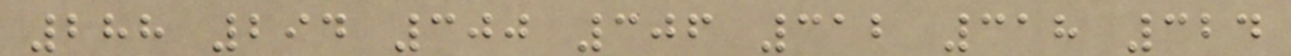288 294 300 306 312 318 324
